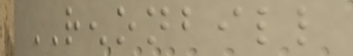RENONBILL
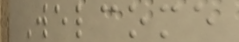Welcome
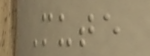Mute
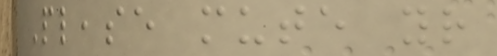Please mute your
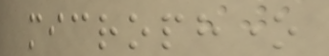microphone
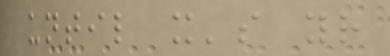until it's your
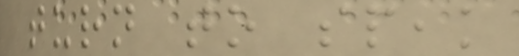turn to speak
